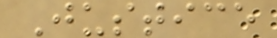Justice
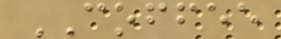COFFEE
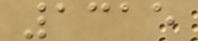1315
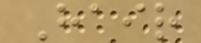Hair
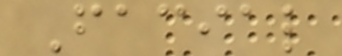Facial
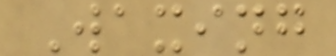Waxing
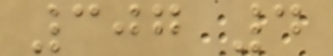307 4
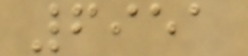6951
